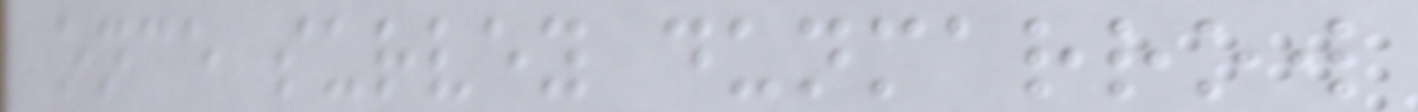once survey dunmarrow
